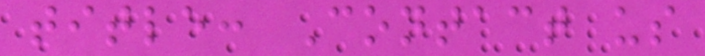title: Contact us
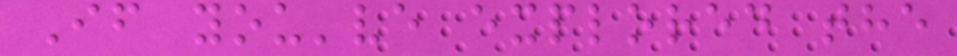If you've explored the
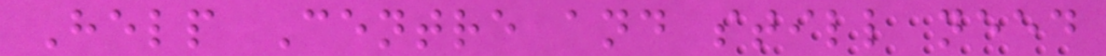Help Centre and still need
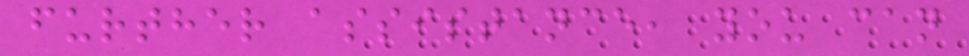further assistance, you can
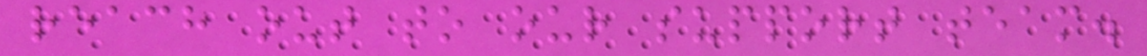reach out to our support team.
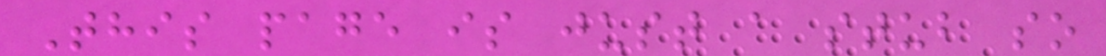This page is just a stub so
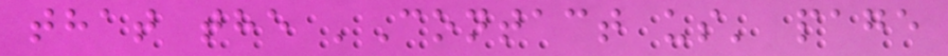that the 'Contact us' page
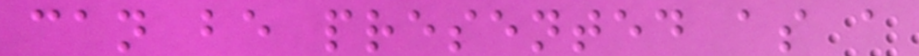can be presented as a
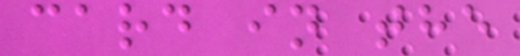card in the
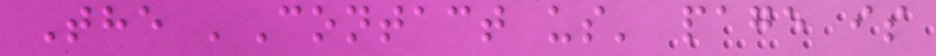The 'Contact us' page is
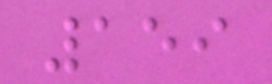159
